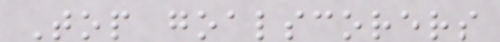Top goalscorers
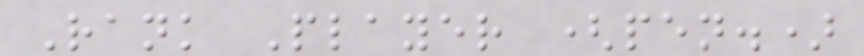Rank Player (pen.)
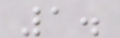1.
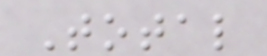Total
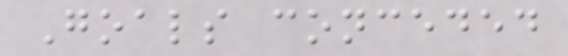Goals conceded
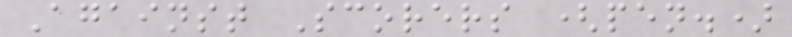Against Scorers (pen.)
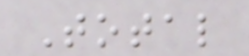Total
